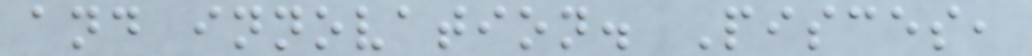and innovation. Pisces,
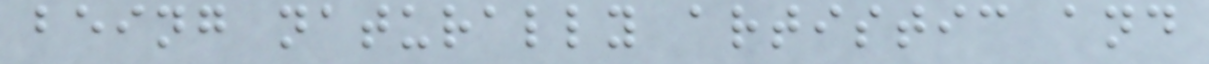being naturally artistic and
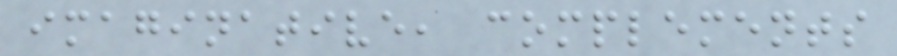imaginative, complements
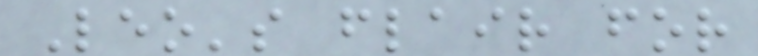Leo's flair for
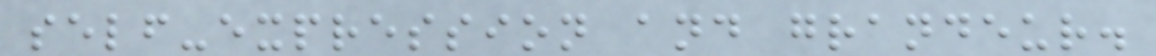self-expression and grandeur.
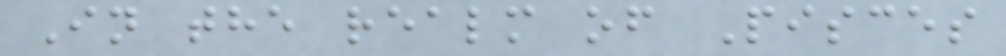In the realm of Pisces
